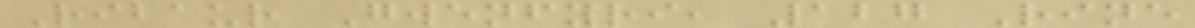Ribaur Gwenfyri, 127 Rine
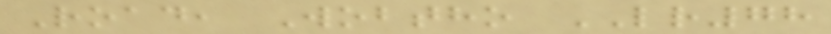Road, Wobtho LR78
